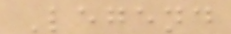Legend
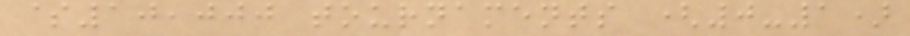$10,000 tournaments (0-1)
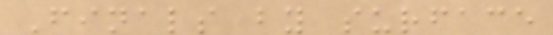Finals by surface
